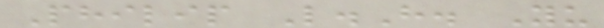Philip L.H. Yu
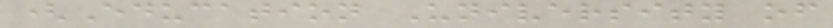(Education University of
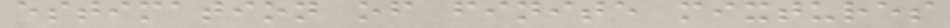estimation of finite mixtures
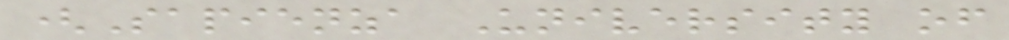(Sapienza University of
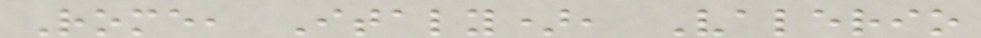Rome, Italy), Valerio
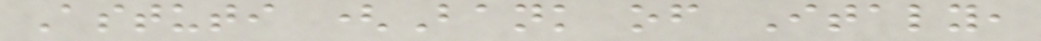Astuti (Bank of Italy,
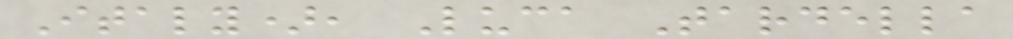Italy), Luca Tardella
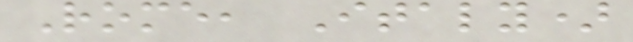Rome, Italy)
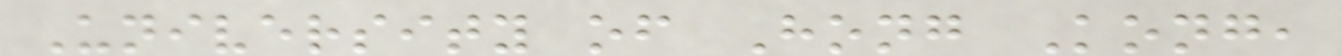University of Hong Kong,
